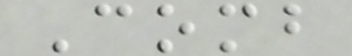Comb
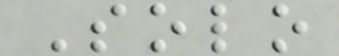Solo
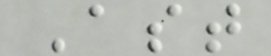Ast
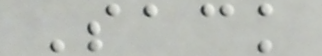Sack
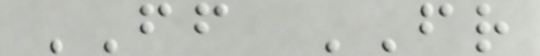FF FR
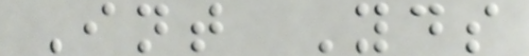Int Yds
